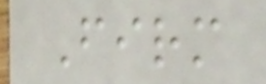Firm
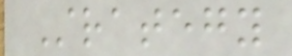Strategy
